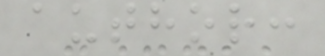author:
